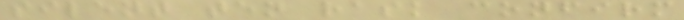silent ten rask confirm
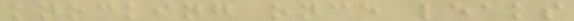knocking once leaks
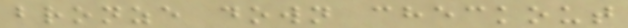bronze down checkout
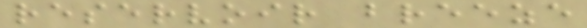reservoir breeze
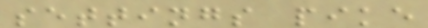settings pike
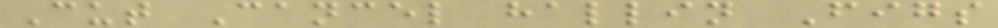Cut Cancel hallin Figs
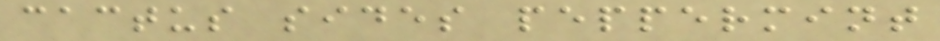cactus sides peppermint
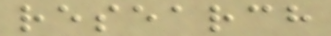research
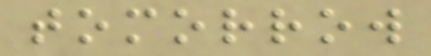tomorrow
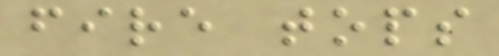fire tops
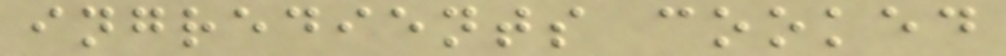ingredients cooked
